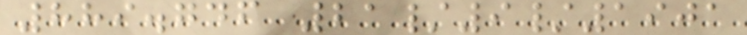889.746 21/9/1901
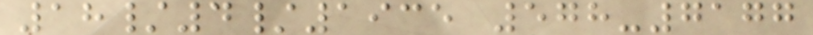18/4/1935 578-7177
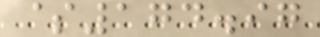$174.97
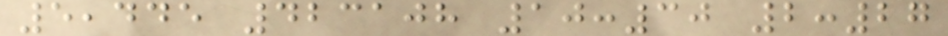5,445 423108 10:30 2:27
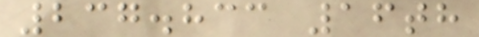237.833 16th
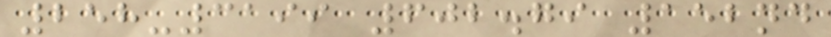258-3199 602.79 152nd
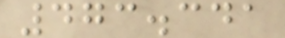473.341
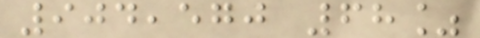904,570 68%
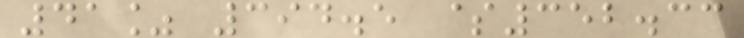41% 394.5 $352.33
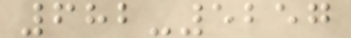682-5257
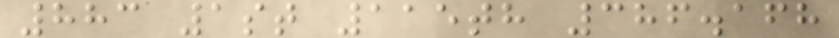883 1st 115th 386.168
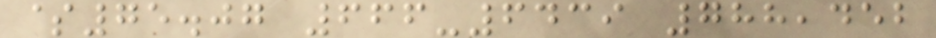$75.07 666-6439 788,452
